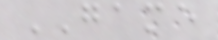GAME
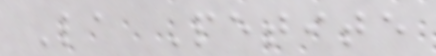La Petite
